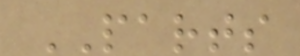PARTS
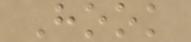Hook
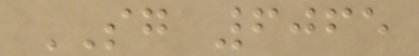SG 6065
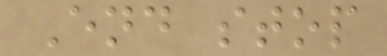End stop
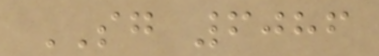SG 6086
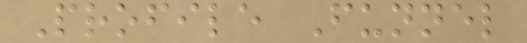Profile Funnel
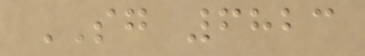SG 6823
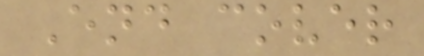End cover
